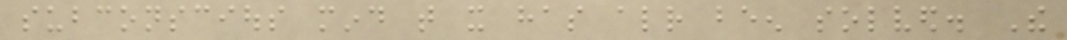subconscious mind that it has already been solved. The
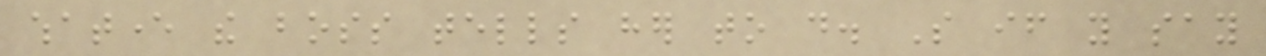whatever the boss tells her to do. So if you say
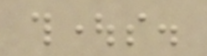thoughts.
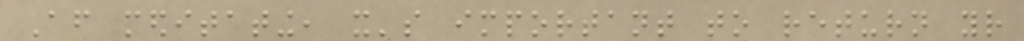After meditating, it's important to return your
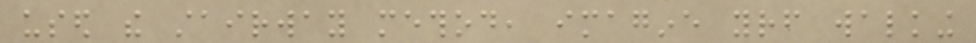used the stairway method, imagine yourself walking
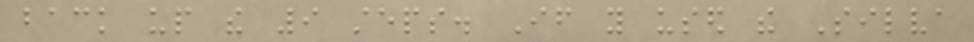back up the 9 steps. If you used the Silva
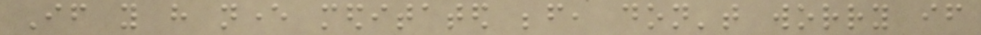If you have never meditated before, don't worry if
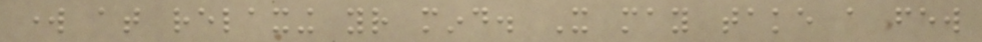work at relaxing your mind. It may take a few
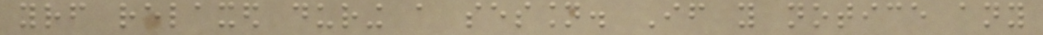yourself relaxed during a session. If you notice any
